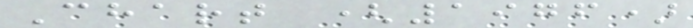Chart (1976)
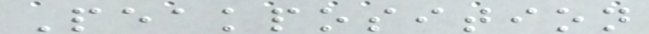Peakposition
